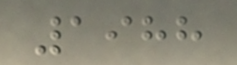1988
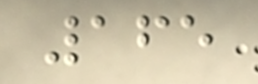165
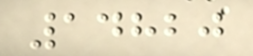14820
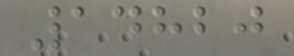14820
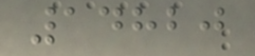14820
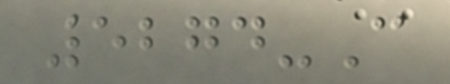5274-C
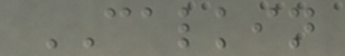CALKIN
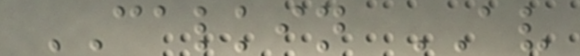CALKIN AV
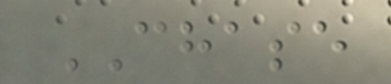CHASE
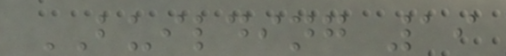BUILDING 19
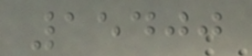15400
